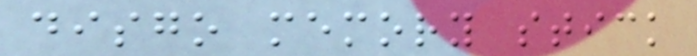disgo memory stick
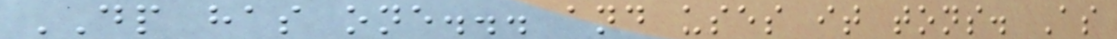DP has one... and uses it tons. As
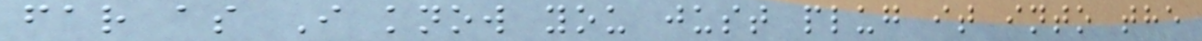far as I know you just plug it into the
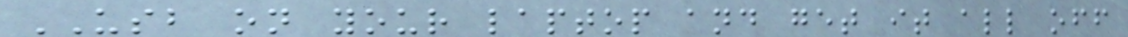USB on your laptop and get it all off
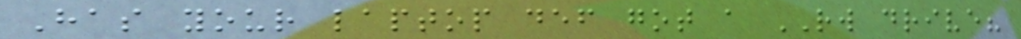Has your laptop def got a RW drive?
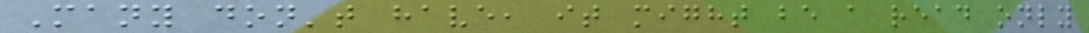Many don't have, it might be a read only
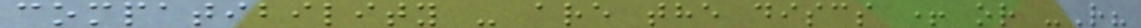compatibility - are the discs + or -R?
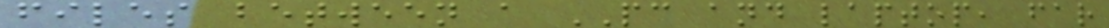files between a PC and laptop, far
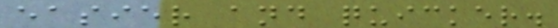easier and quicker.
